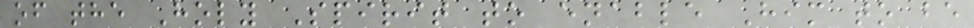of the Holy Spirit to enable Him to be
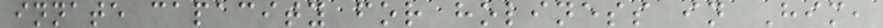innate capacity for holiness in Him,
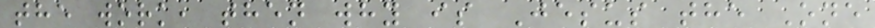the work, then why is Jesus the One
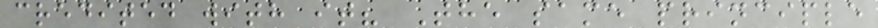credited with it? The same principle
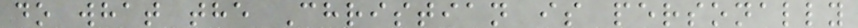do what the Christian is personally
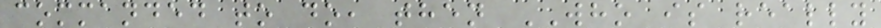commanded to do, then WHO is really
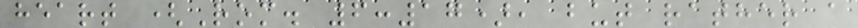heart (Rom. 6:17), but rather a
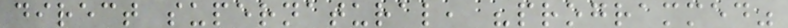direct supernatural, "programmed"
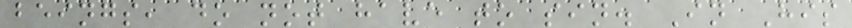beings, do not have to sin. In His
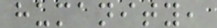humanity,
